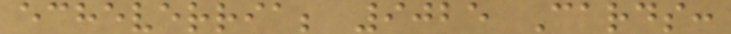echeverria; 9025 Cards:
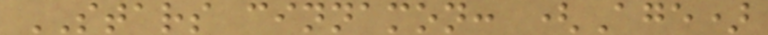STARS cinnamon: (Age)
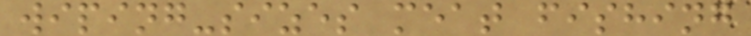wiping-sizes meat fishing
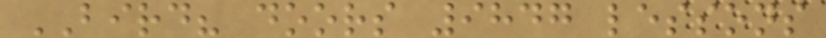BIRD? doors 9847 lessons
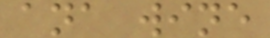ana wine
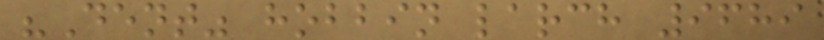"Dent" hobbin larch 9689
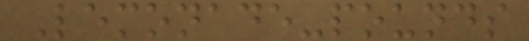Lemonade-pounds
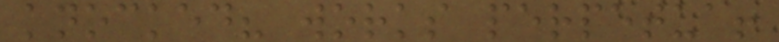knocked? works perpetua!
